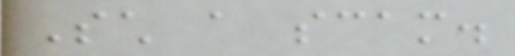Such a scam.
